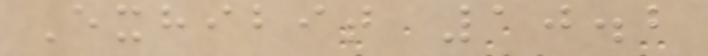Exhibit 10.2
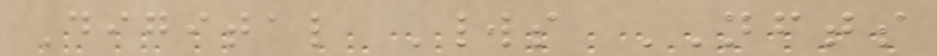Digital Worlds NFTS
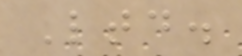Ltd.
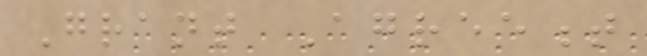Grant Agreement
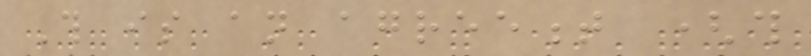This is an agreement (this
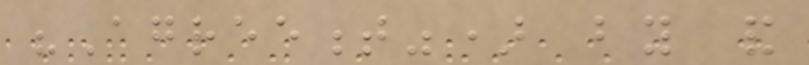"Agreement") by and
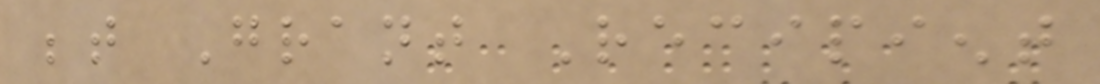between Grant Recipient
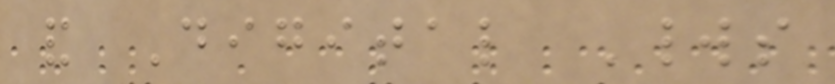and Digital Worlds
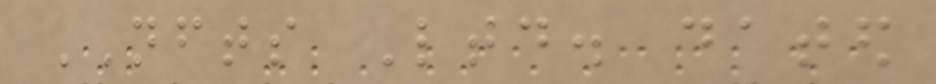NFTS Ltd. dated
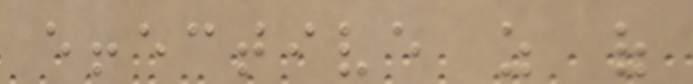effective as of
